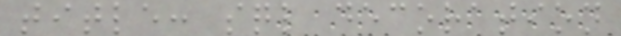title: sql decoration
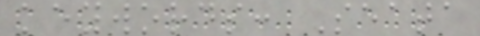keywords: Seata
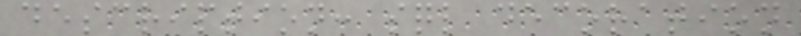description: sql decoration
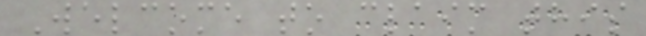Welcome to claim this
